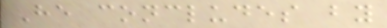He concludes by
